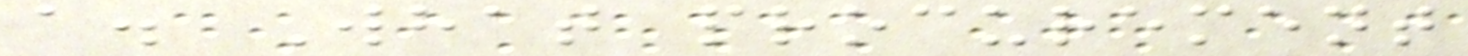a. What procurement
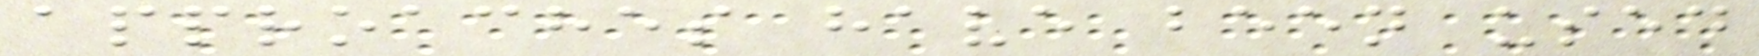approaches have been used
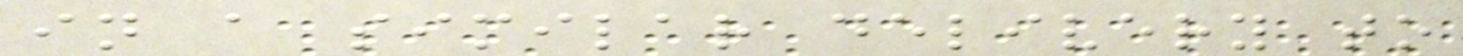in a similar delivery to
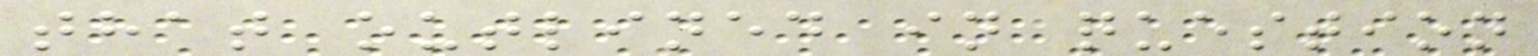that outlined in question
